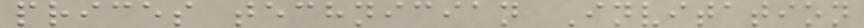prices technician Invitation
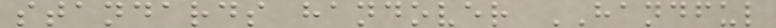standards handover HANDFUL
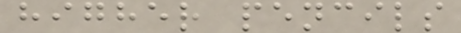higher pencils
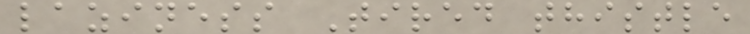laziness Tired thistle
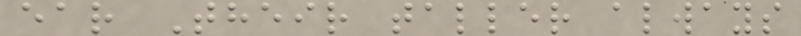ear Their taller always
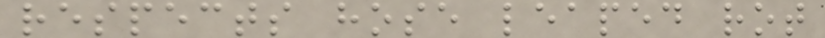respects hose leaped rot
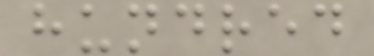hundred
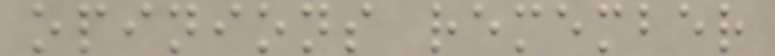opinions remember
